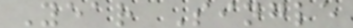Year Single
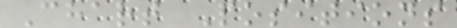Chart Positions
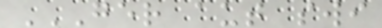GER AUT SWI
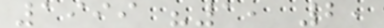1999 "1, 2,
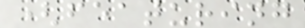(featuring
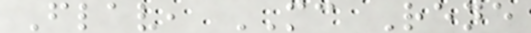Flav, MC Rene
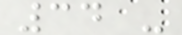34 -
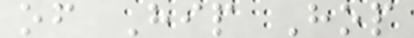of Hip Hop
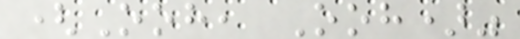(Ooh, Ooh)"
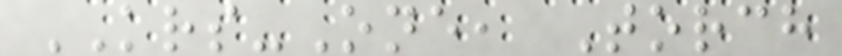KRS-One, Torch
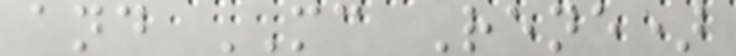and MC Rene)
